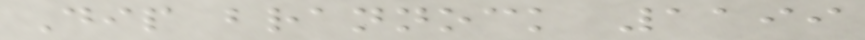Dip brannock 1199
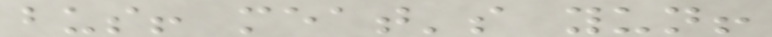bus! meat's yun!
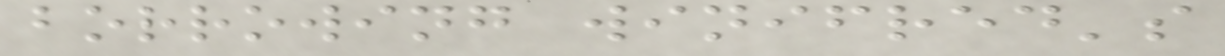borrowing winifred's
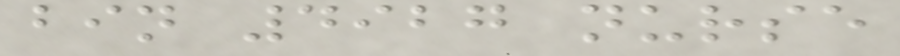bin 4927 nurse
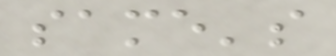same's
